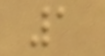1
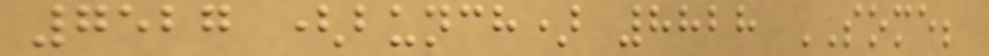7527 (bunch) 8828 SOME;
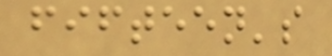fifteen's
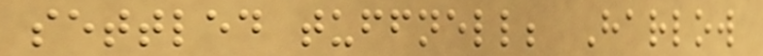settled tuffnell; Harlow
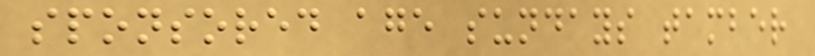sponsored age sundays tamber
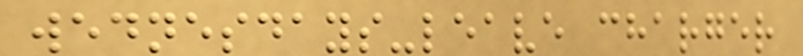wednesdays-leave charger
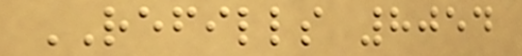REFILLS 8054
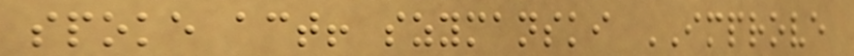spoke act! szymanski IMPROVE
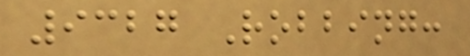9327 Robbing:
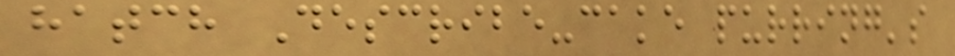hatch Describe-cake purring's
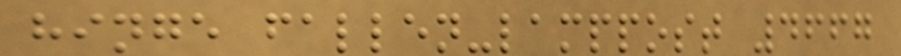hinge fallen-lamppost 4667
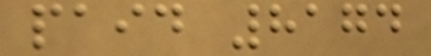paid 8174
